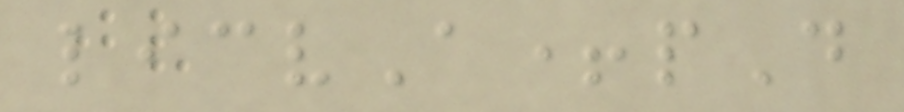licvA+pD
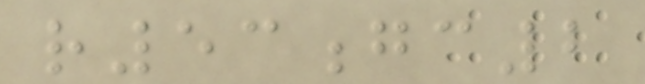r53gc2
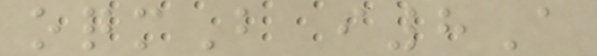oqmB i8A
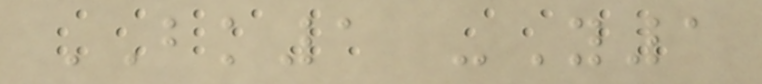BK1 -Y1
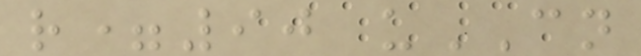r=90 uCN
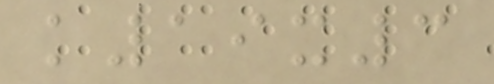k19x3
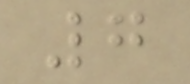7
